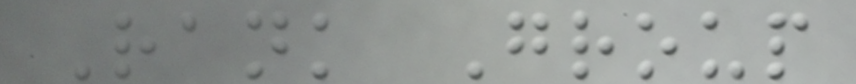Rank Group
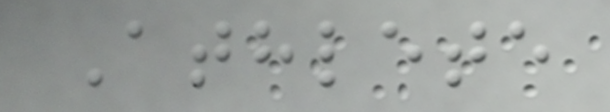Athlete
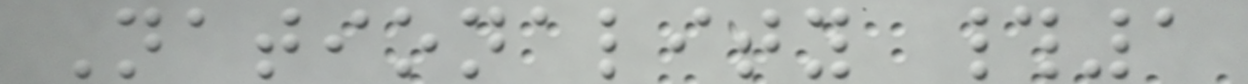Nationality #1
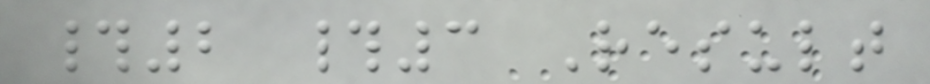#2 #3 Result
